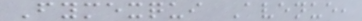Fymexqui Avenue,
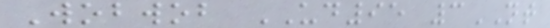Wobwob UD95 3NT
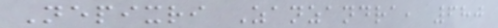Nepixri Zanzandra, 680
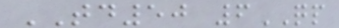TD50 6QP
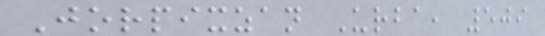Jorpixzan Urba, 509
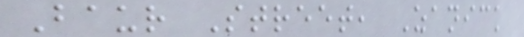Baur Street, Zanick
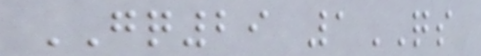GQ29 1QS
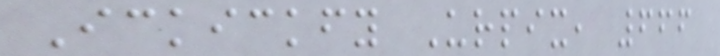Ickickfy Urpix, 666
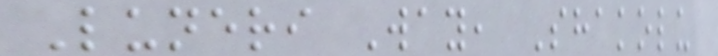Luneri Way, Shakolu
